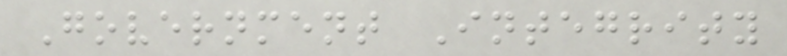Government Integrity
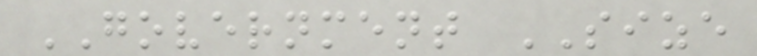GOVERNMENT SIZE
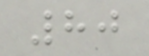80
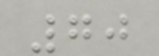70
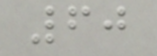60
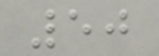50
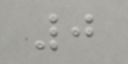0
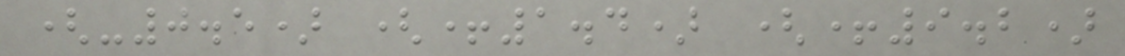(-0.5) (+1.4) (+9.2)
